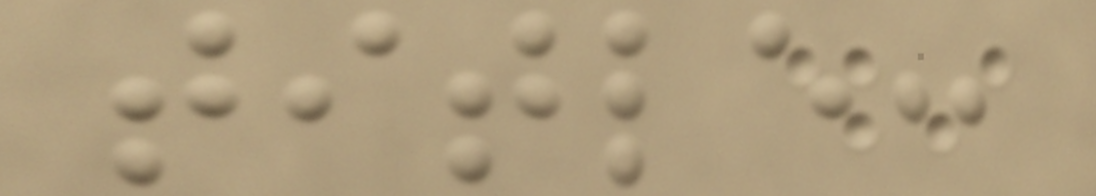title:
